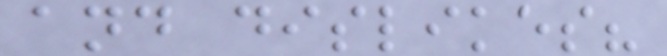and dislikes?
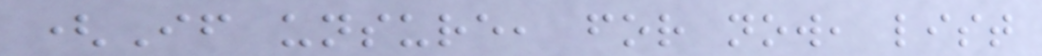(If unsure, for now, list
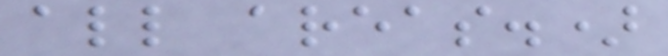all areas.)
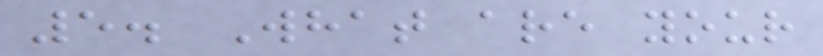5. What are your
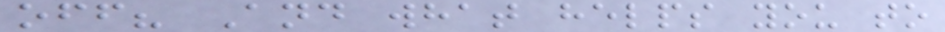off? And what helps you to
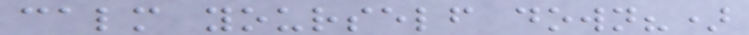calm yourself down?)
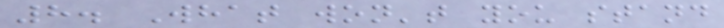8. What won't you stand
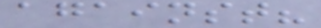against?
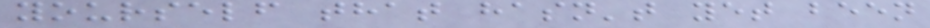yourself that hasn't yet been
